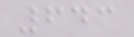643
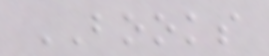BOOKS
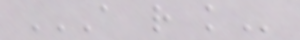A R K
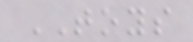TOYS
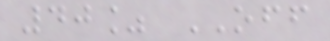40% OFF
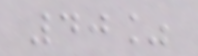40%
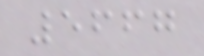5667
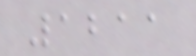1211
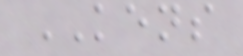KENS
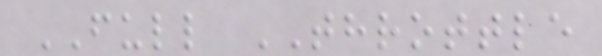FULL THROTTLE
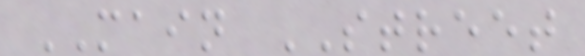MAIN STREET
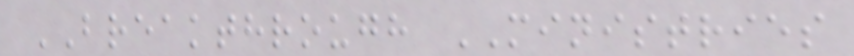BREAKTHROUGH MINISTRIES
